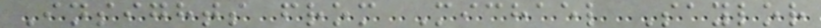Insights from Michael Saylor
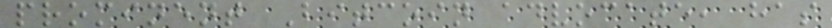prominent Bitcoin advocate, has
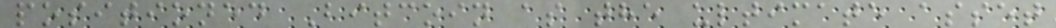positioned Bitcoin as the ultimate asset
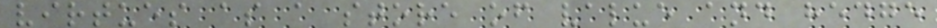virtues as a store of value and hedge
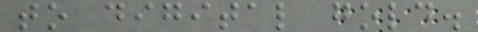to digital gold.
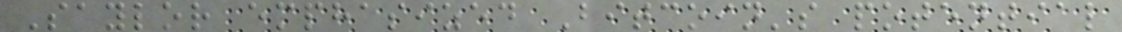Saylor emphasized Bitcoin's potential
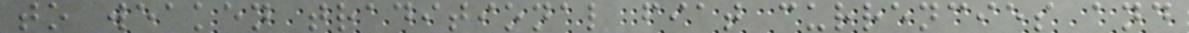to weaken traditional fiat currencies and
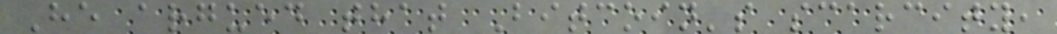He argued that Bitcoin's scarcity,
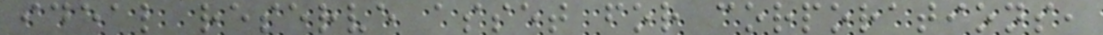ideal reserve asset for corporations,
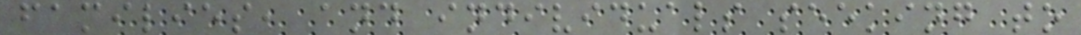families, and individuals seeking to
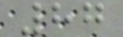87
